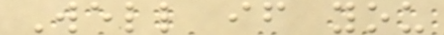Well if you
